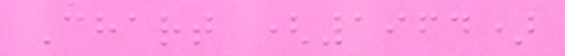Chart (1964)
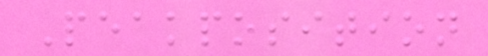Peakposition
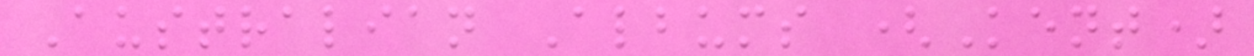Australian Albums (Kent)
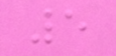5
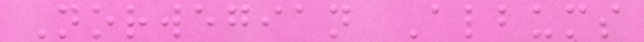Norwegian Albums
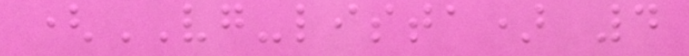(VG-lista) 4
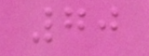70
